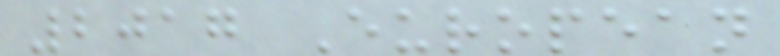2017 European
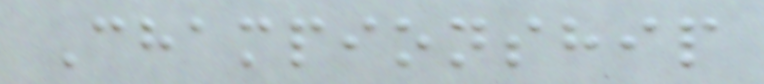Championship
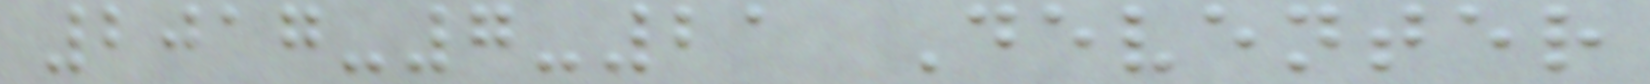2017-7-21 Deventer
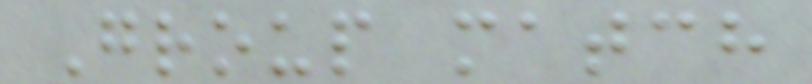Group match
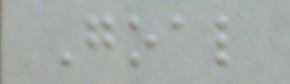Goal
